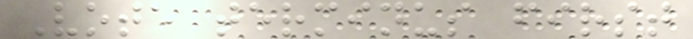Vote terminus first
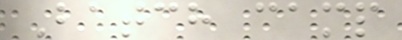Batch camp
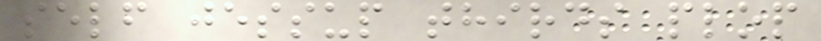self jessup thirds plop
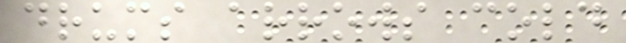drums arrows cold
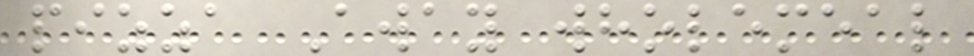pizza Away wholemeal
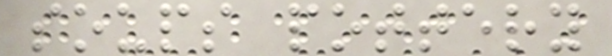soups pottery
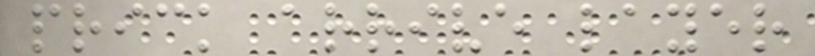prick arrive layer
